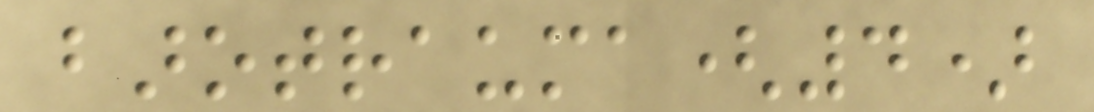barotrauma(4)
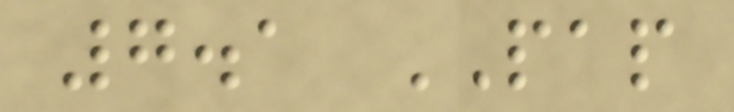7.1 PAP
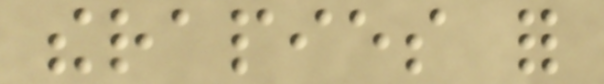therapies for
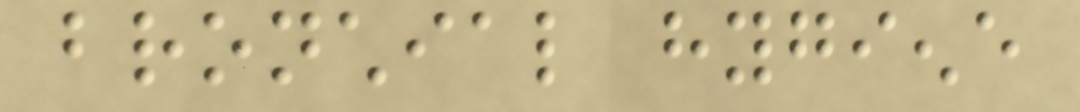bronchial hygiene
